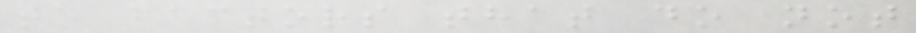to factors that do not
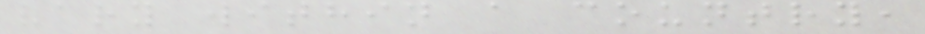vary within a country,
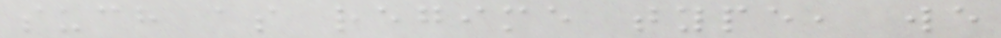such as regime type, we
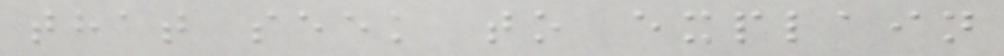that seek to explain
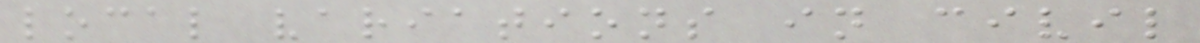local variations in civil
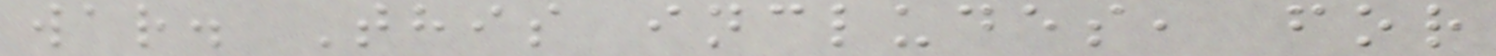war. This includes, for
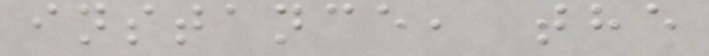instance, the
